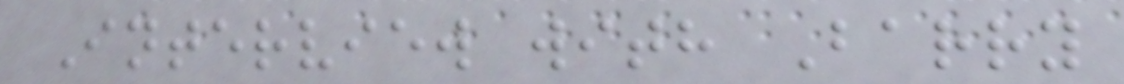Interview with Barry
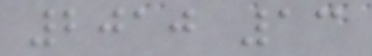2010 13
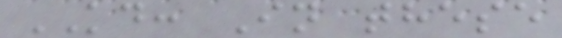KD: In these
